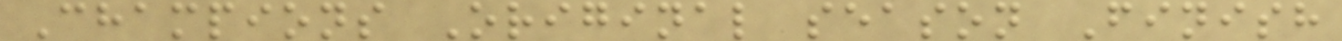Champions Original season Finish
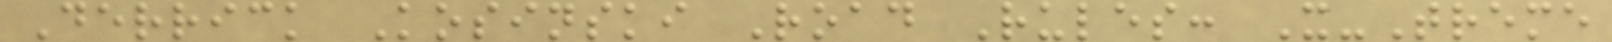Derrick Kosinski Road Rules: X-Treme
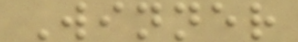Winner
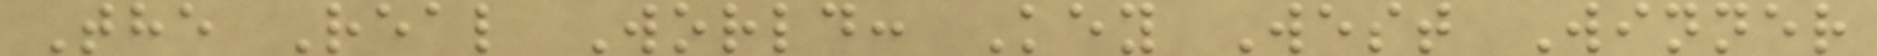The Real World: Key West Winner
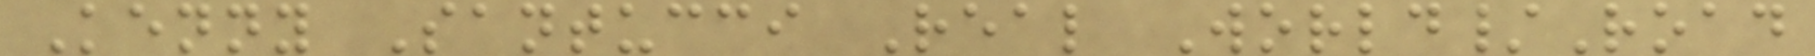Kenny Santucci Real World/Road
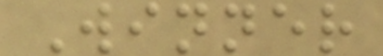Winner
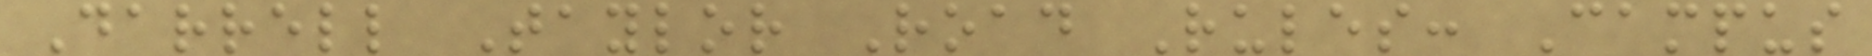Darrell Taylor Road Rules: Campus
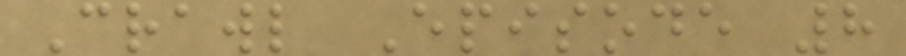Crawl Episode 8
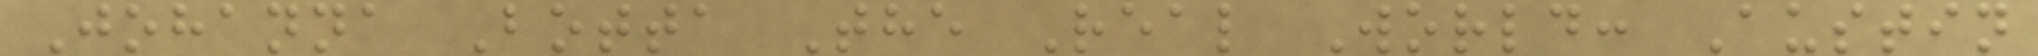Johanna Botta The Real World: Austin
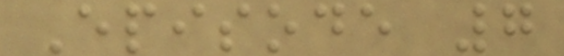Episode 7
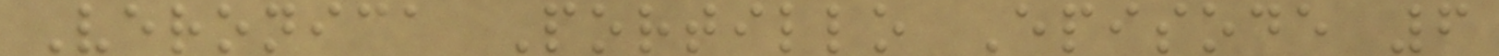Veronica Portillo Episode 6
